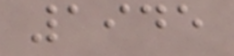1945
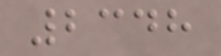2348
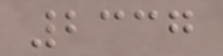2337
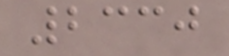2330
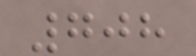708
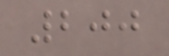200
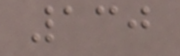130
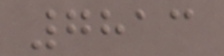7813
